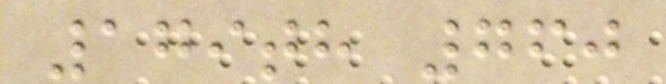179th 760
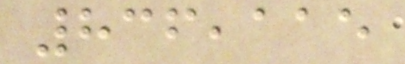836,115
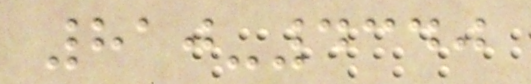810-4340
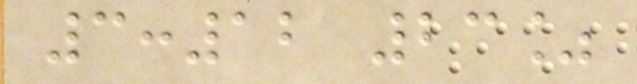3:12 23%
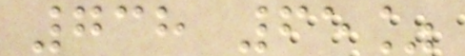738 65%
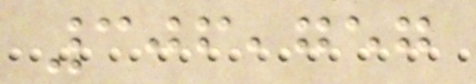306,757
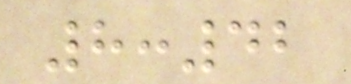8:42
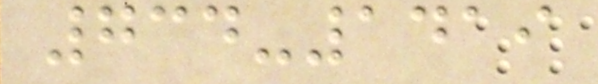734-1419
